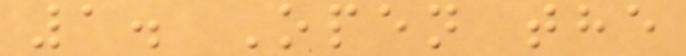1. Open the
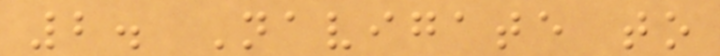2. Navigate to
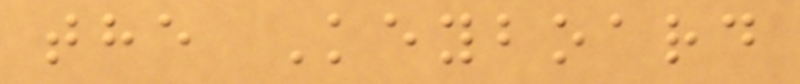the Keyboard
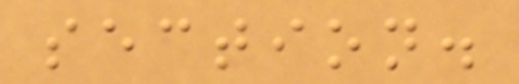section.
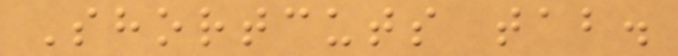Shortcuts tab.
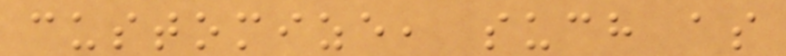customize, such as
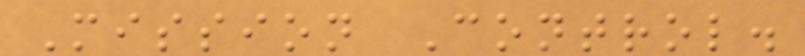Mission Control.
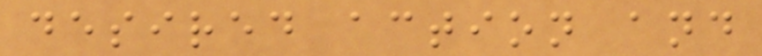desired action and
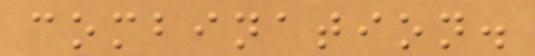combination.
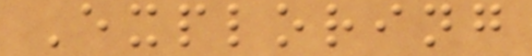Exploring
